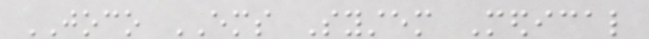JOCO EMS System Medical
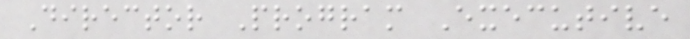Director Program Executive
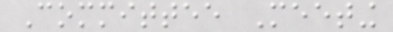Committee Meeting
